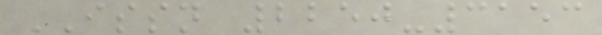ISSN 2250-3153
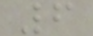6
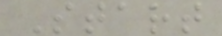Start
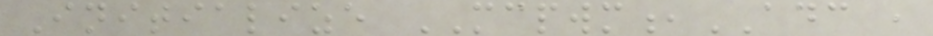Initialize MCPWM,ADC ,
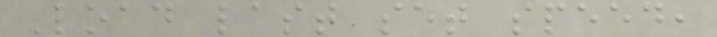Load last set speed,
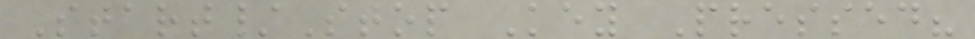Start/Stop Key Pressed?
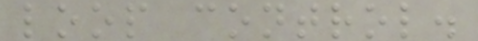loop control.
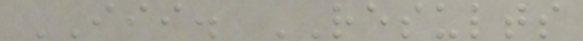III. RESULTS
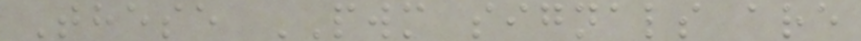These PWM signals are
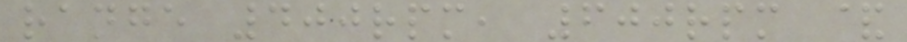range 400rpm, 600rpm &
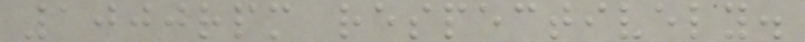1000rpm respectively.
